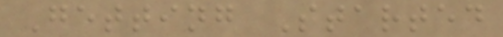Getting Started
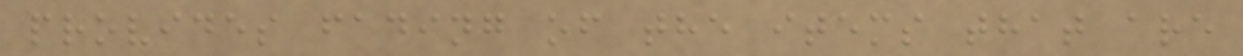provides fading of the items that are
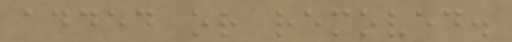added or removed.
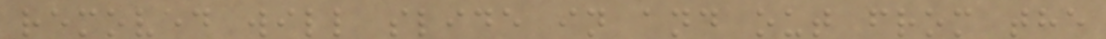removed will slide in and out from the
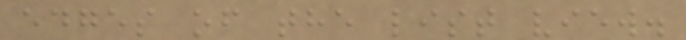edges of the list view.
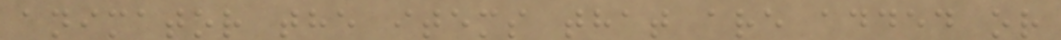animator the items that are added or
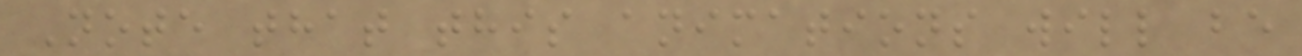Note that this animations will be
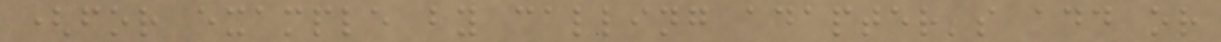(for example by calling adapter's add or
